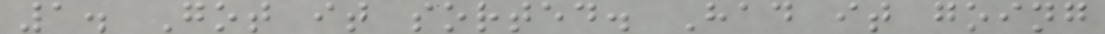1. Got it sorted. Had it going
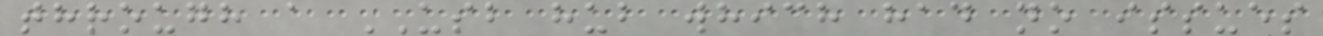through a USB hub which had no issues
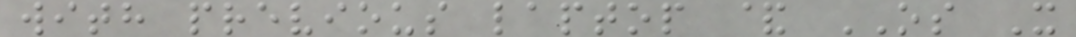with previous laptop & OS X
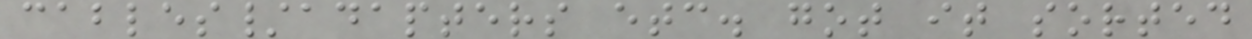cables/adapters etc. got it sorted
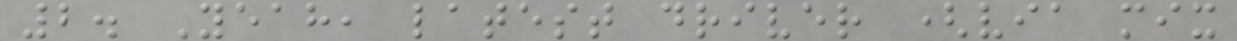2. Yeah, latest driver (via mix
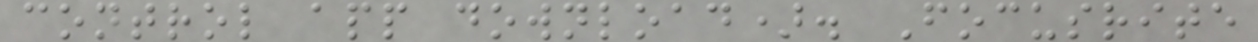control app download). Focusrite
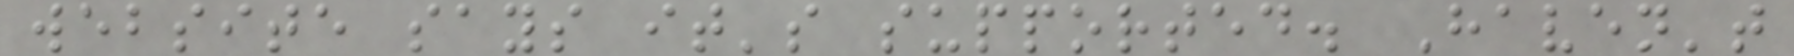website says it's supported. Haven't
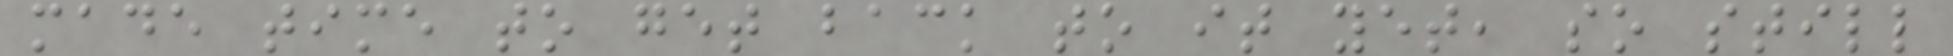made time to get back to it yet, so still
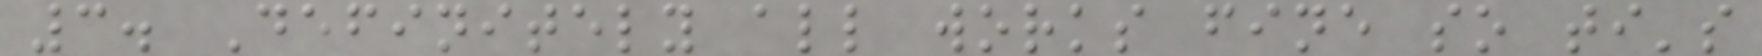3. Definitely all works fine so ti's
